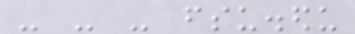- - - fsu.edu
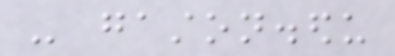- gaston.edu
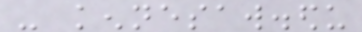- kennesaw.edu
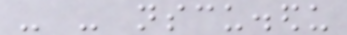- - nscu.edu
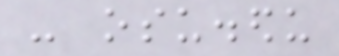- osu.edu
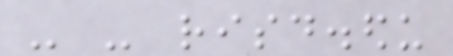- - risd.edu
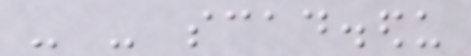- - scad.edu
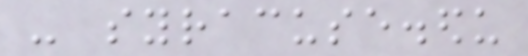- syracuse.edu
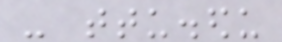- ttu.edu
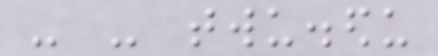- - twu.edu
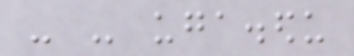- - uga.edu
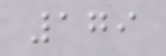179
